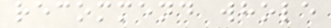recommend whole
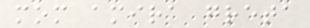mom amira greta
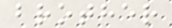brother
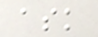ask
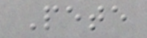Pete
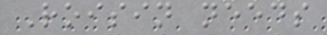Roisin needs
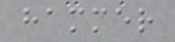hammer
